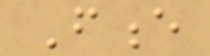Fence
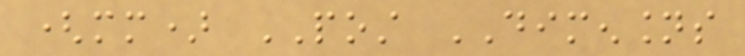(mm) POST DIMENSIONS
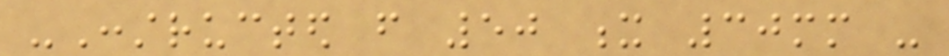-Constructed from 50 x 30mm -
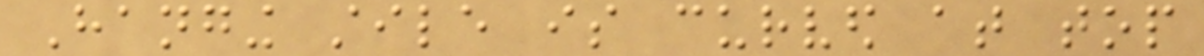Hanging stile is curved at top
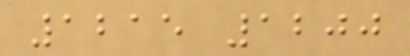1215 1200
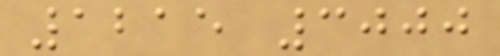1215 3000
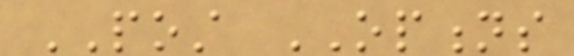POST OPTIONS
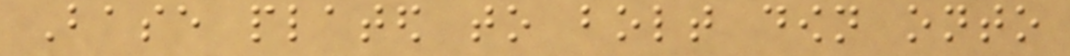Base plated to bolt down onto
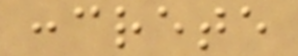concrete
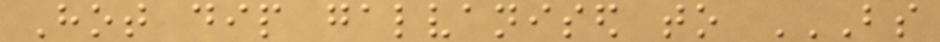Hot dip galvanised to BS
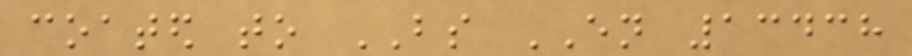coated to BS EN 13438
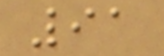91
